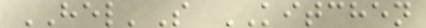HEL'S KITCHEN
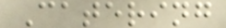Catering
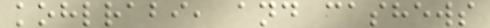kohlrabi, and cashews
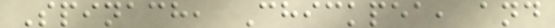Spinach, Chickpea, and
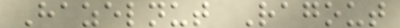Hazelnut Ragout
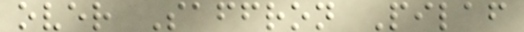over Saffron Pilaf
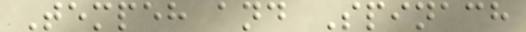Tempeh and Spinach
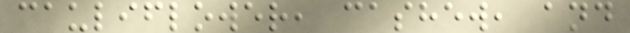cauliflower, cashew, and
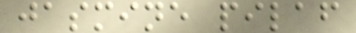jasmine pilaf
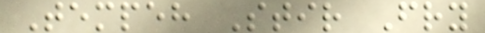Tempeh Stir Fry
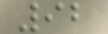92
